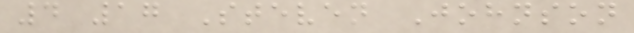4 17 Steven Johnson
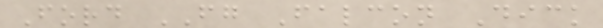Ford FG Falcon Dick
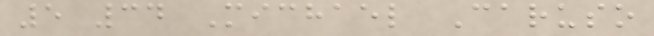5 34 Michael Caruso
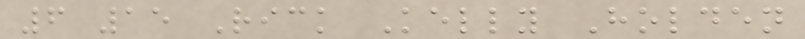6 15 Rick Kelly Holden
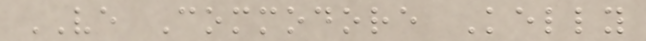VE Commodore Kelly
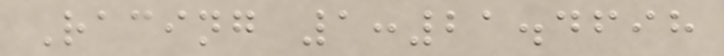Racing 1:21.4698
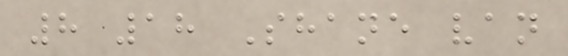8 18 Shane van
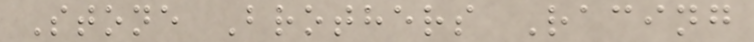Stone Brothers Racing
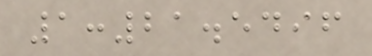1:21.5496
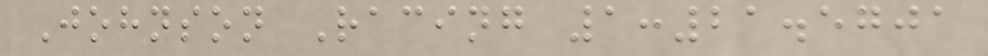Johnson Racing 1:21.5701
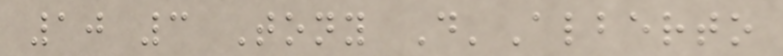10 3 Tony D'Alberto
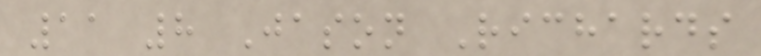11 8 Jason Richards
